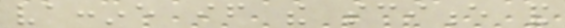vaccine if the science and
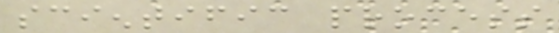scientific process
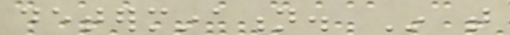determination. In that
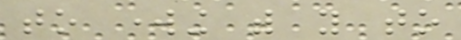to working with you to
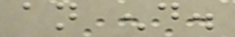an end.
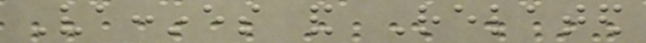Vaccines and Related
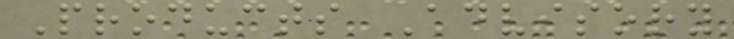Products Advisory
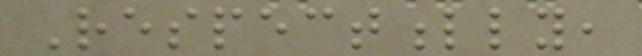Respectfully,
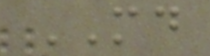MD
